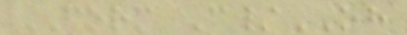FORM C/OH
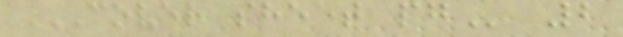COVER SHEET PG 2
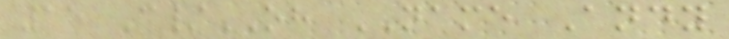15 C/OH NAME Andy
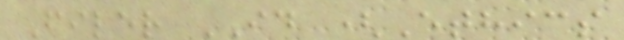Filer ID (Ethics
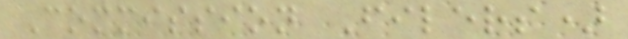Commission Filers)
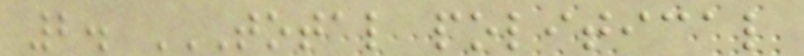2. TOTAL POLITICAL
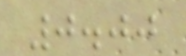0.00
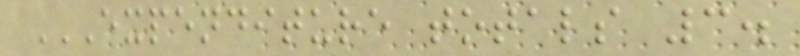EXPENDITURE TOTALS 3.
